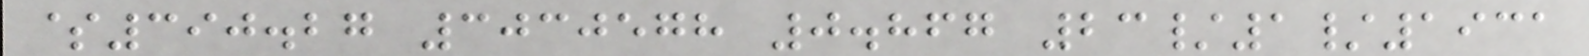$390.27 3030578 0.867 23/1/1931
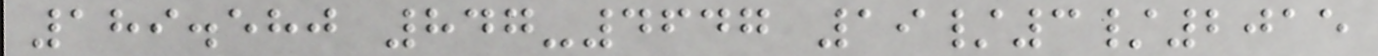189.580 847-4647 19/3/2015
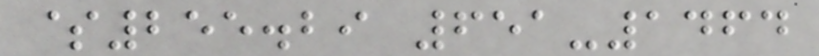$255.29 651-1464
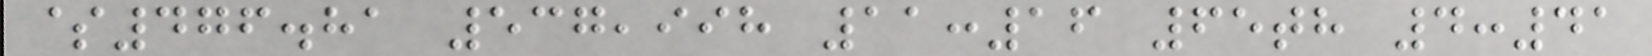$476.81 537,998 11:16 65th 4:41
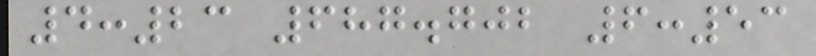4:23 687.702 6:53
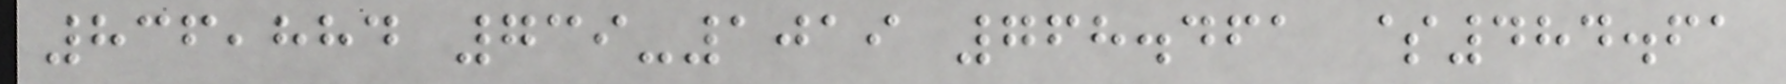836,884 739-1019 768.461 $484.61
